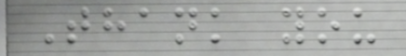Thank you
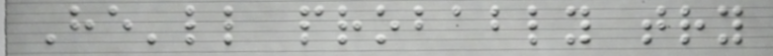He'll probably try
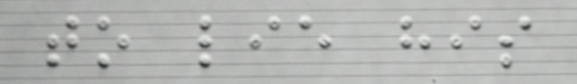to lie his
